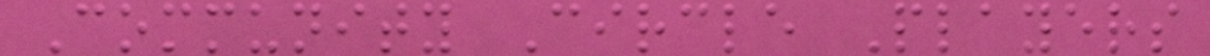Community Circle Players
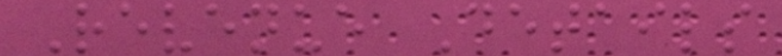Revenue Details
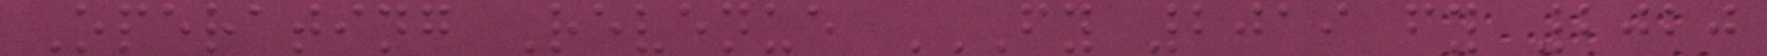Operating Revenue FY 2019 FY 2020
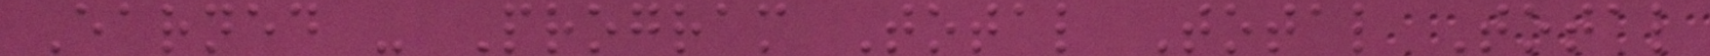Earned - Program Total Total Total
